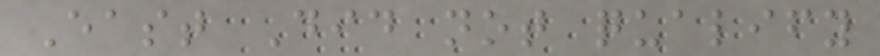East Did not qualify
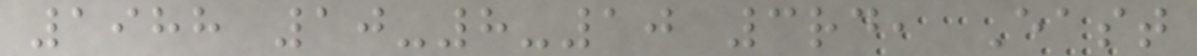1988 10-8-10 3rd, East
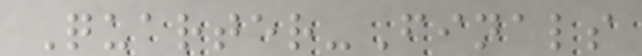Quarter-Finals
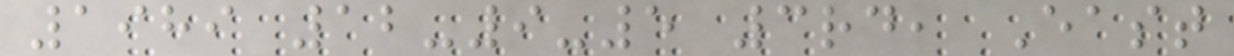1989 12-9-5 3rd, East
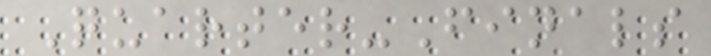Quarter-Finals
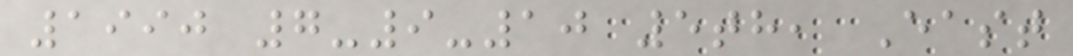1990 7-9-10 5th, East
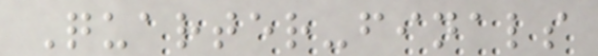Quarter-finals
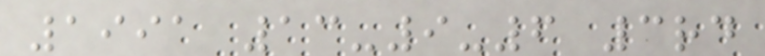1991 13-9-6 3rd
